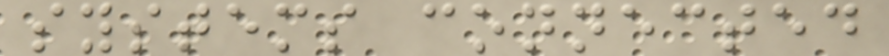systems connected
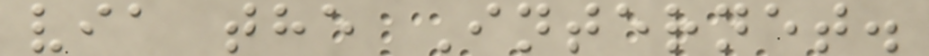via the Internet.
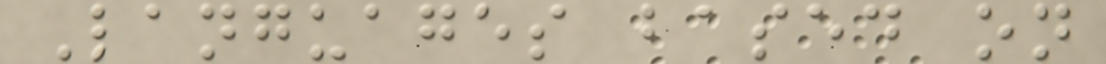Languages based on
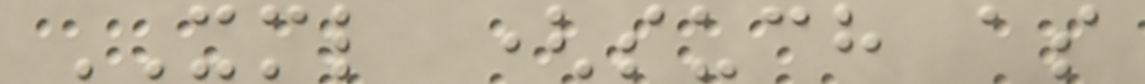XML (such as
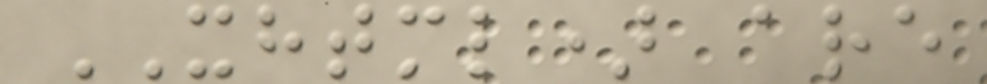XHTML) are
